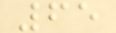65
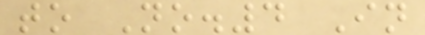to No.4 In
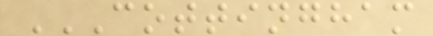COTTINGHAM
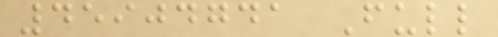45904741 Full
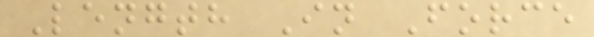Length In Force
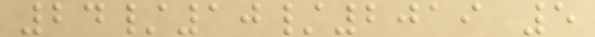24/10/2019 5
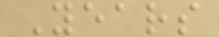Years
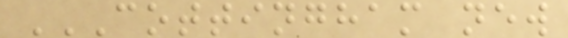COTTINGHAM NEW
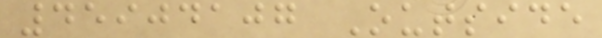45904107 Outside
